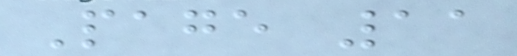Page 11
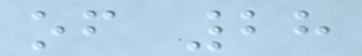of 28
